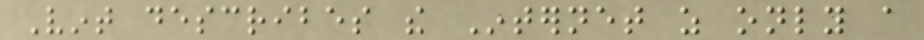Vint describes the Internet as only a
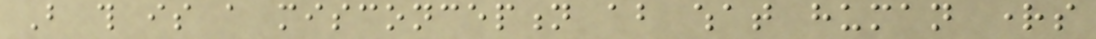But this is a misconception about what human rights
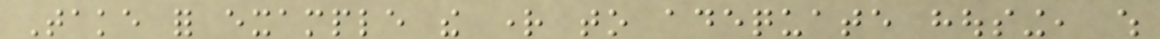Take for example the right to adequate housing, which
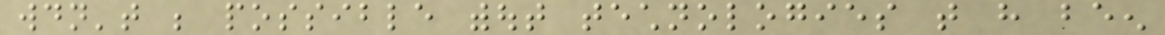wouldn't be possible without technologies that have been
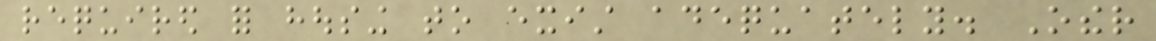required for housing to exist adequately. Other
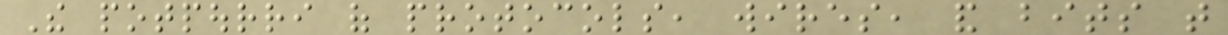The potpourri of protocols, wires, and bits that
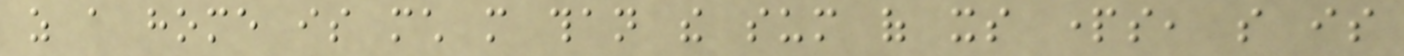as a home is much more than the sum of its parts, so is
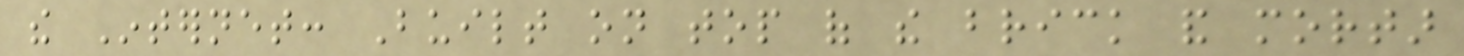the Internet: Built on top of the brick and mortar
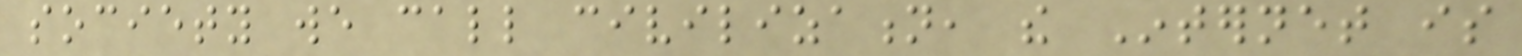society we call civilization, the Internet is
